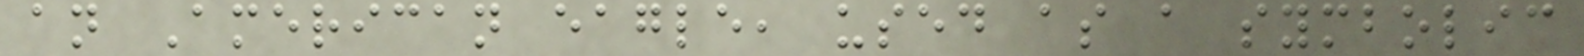an American eagle, used as a symbolic
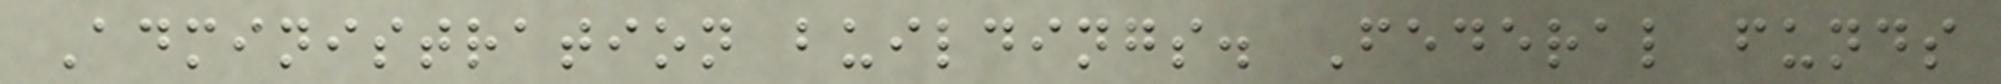Administration buildings. Federal funds
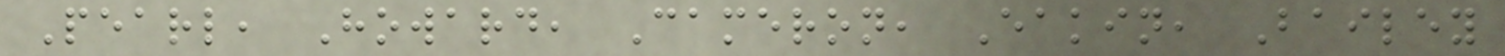Pearl, Howard, Cameron, Eakin, Bailey
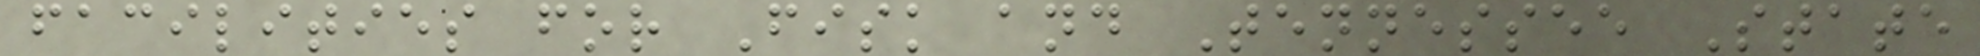facilities for Fisk and Tennessee State
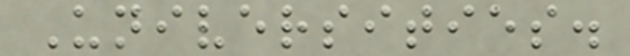Universities.
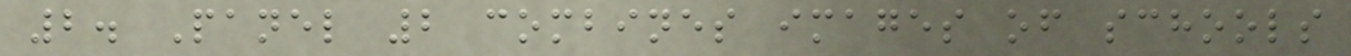2. Panel 2 combines images of schools
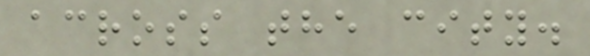across the city.
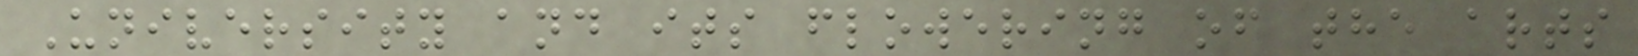University and its flowering of the arts
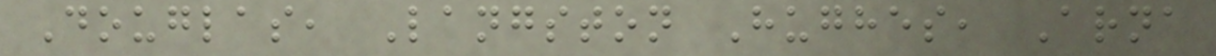Douglas, Langston Hughes, Arna
